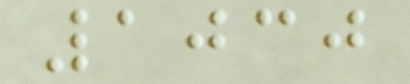1030
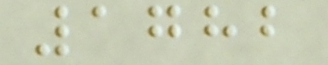1782
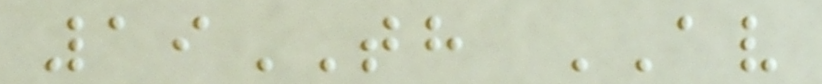19TH AV
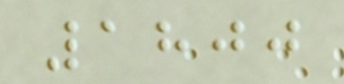1800
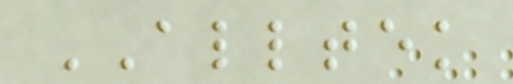ALLTEK
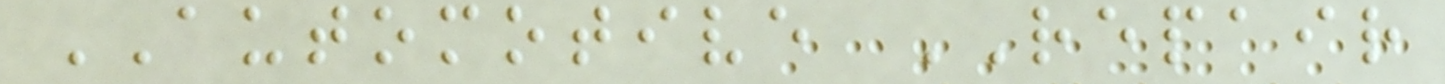AUTOMOTIVE REPAIR
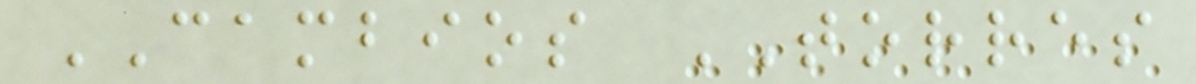CAMBIOS TORRES
